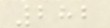282
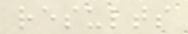results
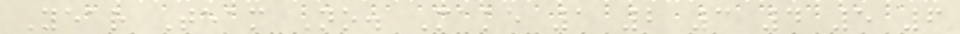Year Team No. Make 1 2 3 4 5 6
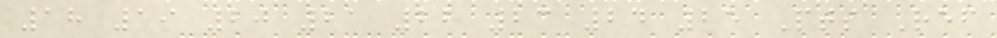18 19 20 21 22 23 24 25 Pts Ref
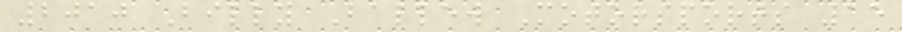2010 Billy Ballew Motorsports 15
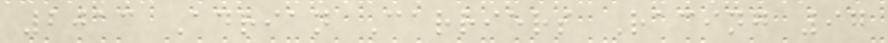2013 Adrian Carriers Racing 97
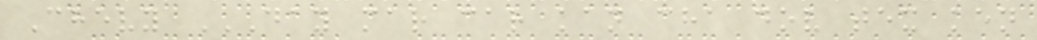Chevy DAY MAR CAR KAN CHA DOV TEX KEN
